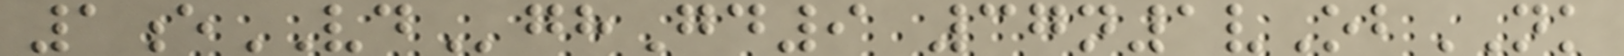1eVDghGd9 37n1vObNK
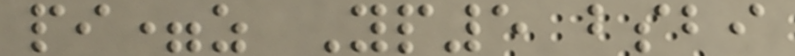pi=z Yp5 bsbi
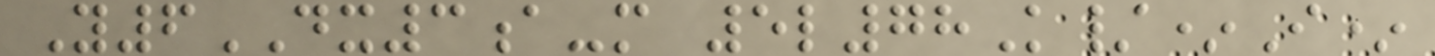Y6DX3a-m 5l78K/*I*
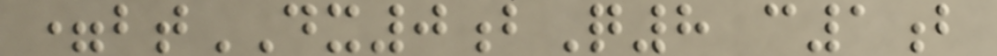=btDX0bQ8 c1b
